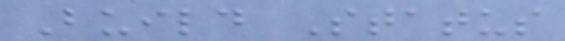Build Status
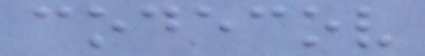codecov
